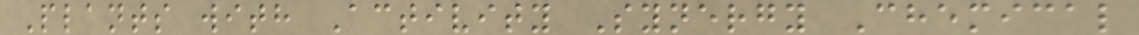Plants with Activity Synergy Chemical
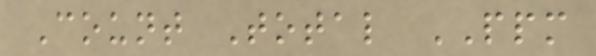Count Total PPM
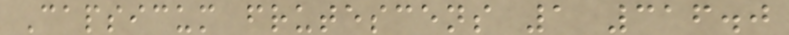Capsicum frutescens 1 316.0
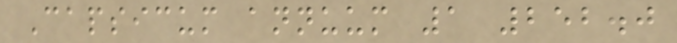Capsicum annuum 1 252.0
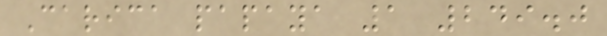Carica papaya 1 249.0
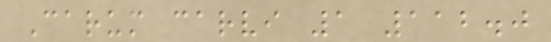Carum carvi 1 112.0
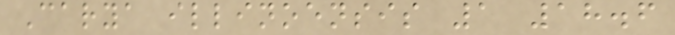Carya illinoensis 1 18.6
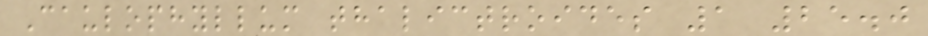Caulophyllum thalictroides 1 25.0
